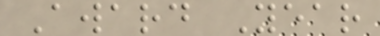Award Year
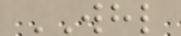WHL
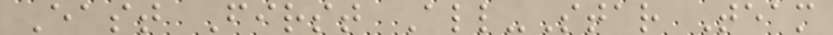East First All-Star Team
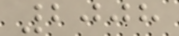2008
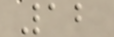12
